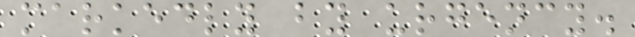markedly by urgency.
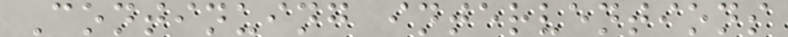Continuing interventions
